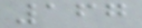167
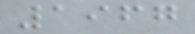1967
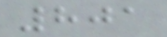801
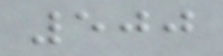500
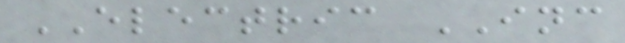ELECTRIC INC
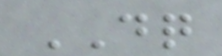DQ
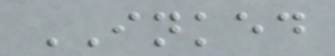INKED
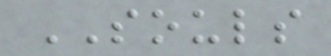SOULS
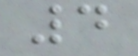4
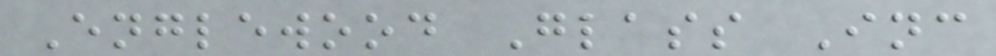Englewood Glass Inc
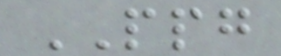PPG
